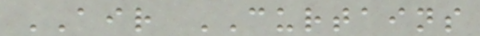AIR CURTAINS
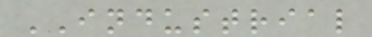INDUSTRIAL
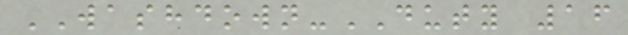WASHDOWN-DUTY 16
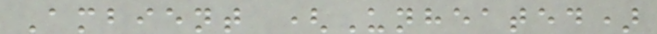Ambient (Unheated)
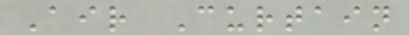Air Curtain
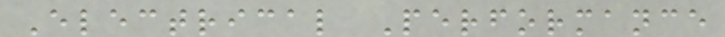Electrical Performance
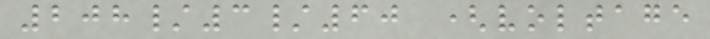208/3/60 (voltage
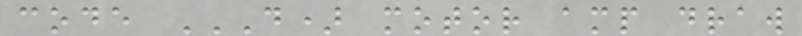code D) MOTOR AMP DRAW
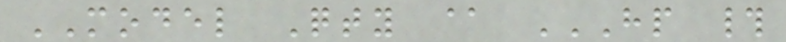MODEL Qty @ HP #
